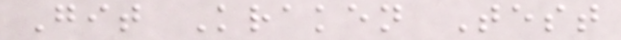Git Kraken Test
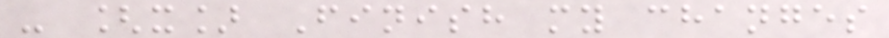- [x] Finish my changes
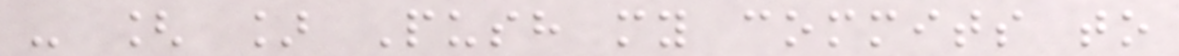- [ ] Push my commits to
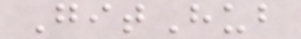GitHub
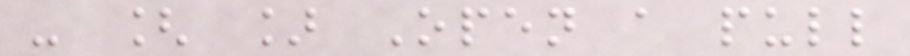- [ ] Open a pull
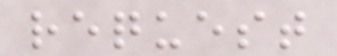request
